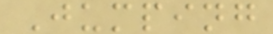Jumping
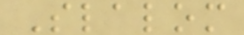Slalom
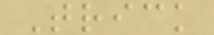Trick
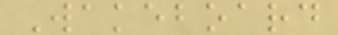Wakeboard
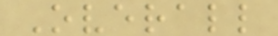Overall
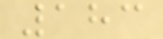183
